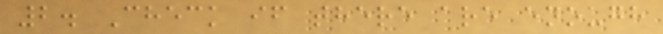2. Check if there are enough
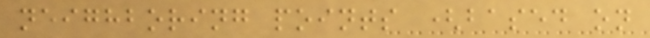neighboring points (based on
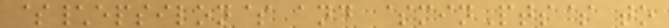$\epsilon$ and $minPts$ to
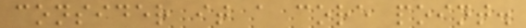consider it a core point.
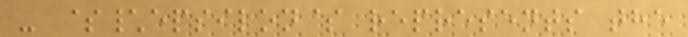- $\epsilon$ represents the
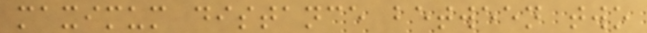maximum distance between two
